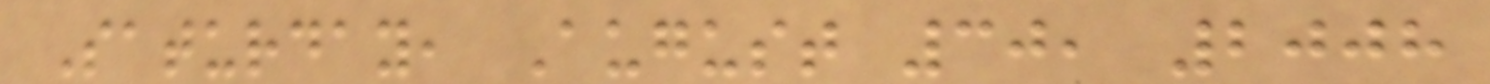Saturday, August 30, 2008
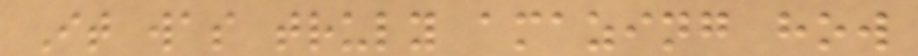It was truly amazing how
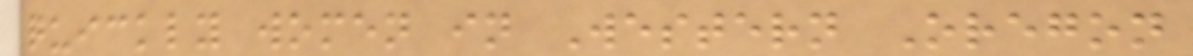quickly women in Western Oregon
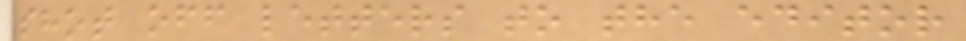shot off letters to the editor
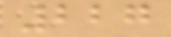227
